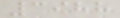3988
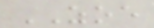ZOE
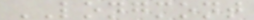LONGMONT
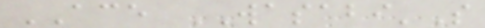ACE WASABI'S
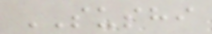SUSHI
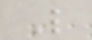L
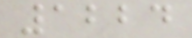1224
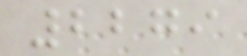2279
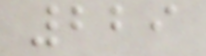229
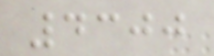4300
